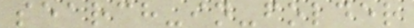search-in-folder
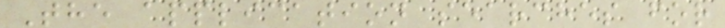The application searches for
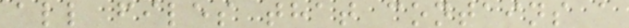all files that contains a
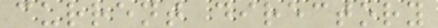current directory
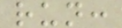run:
